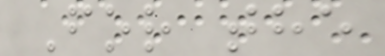For the
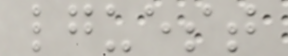lguest
